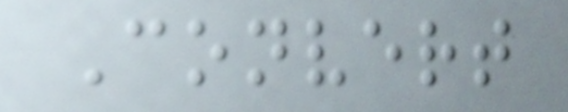Convert
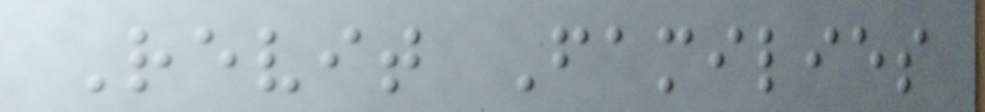Revit Families
